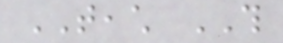TEACH THIS
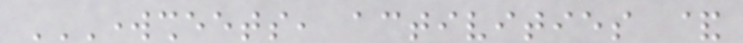WORKSHEETS, ACTIVITIES &
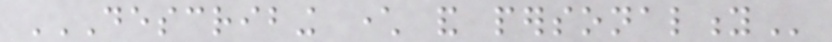DESCRIBING CHARACTER AND PERSONALITY
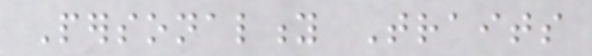Personality Traits
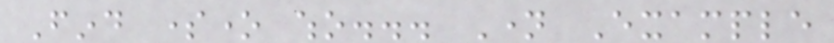Find someone who... Name Example
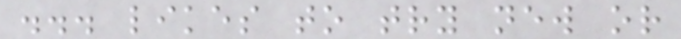... likes to try new or
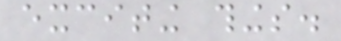exciting things.
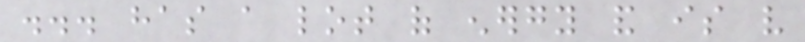... has a lot of energy and is very
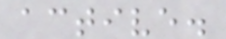active.
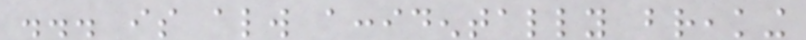... is always accidentally breaking
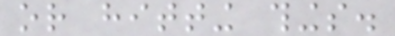or hitting things.
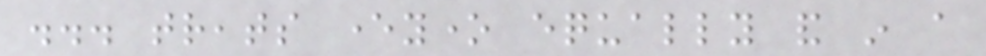... treats everyone equally and in a
